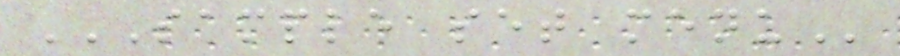SAMPLE SET MENU
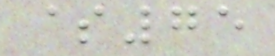$75
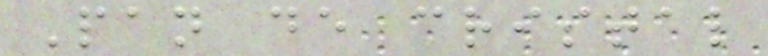Pan de cristal
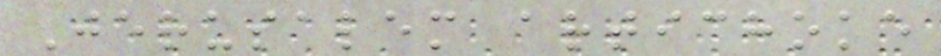Jerusalem artichoke
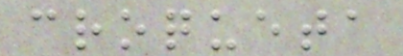croqueta
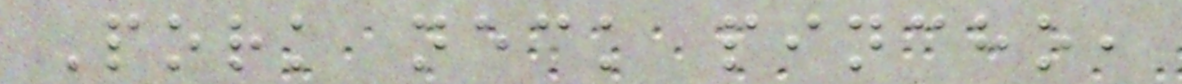Pork neck pincho,
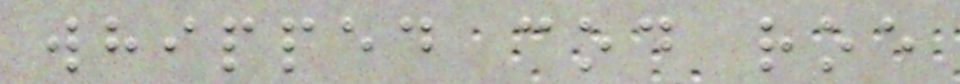whipped cod roe
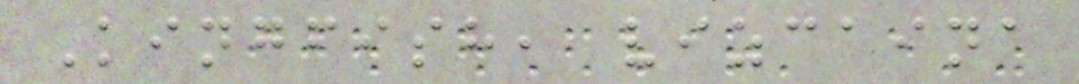Kingfish, vizcaina
